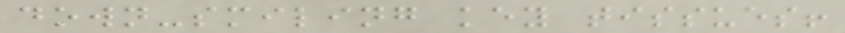down-smiling key tissues!
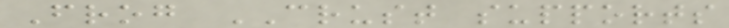Frog CRUST supports
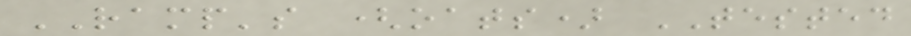RAMP's (oats) TESTED
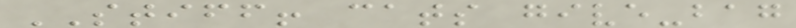STIFF! cats give-bag
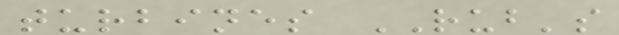turbines RUB's
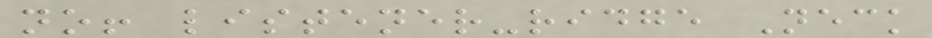no! listener-ridge Neck
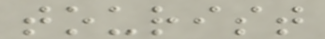tourist
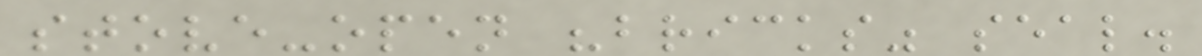stove-open "bricks" seal.
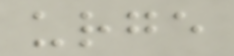urge
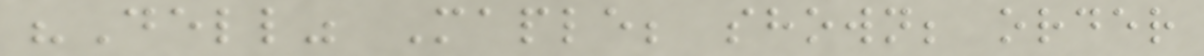"Dell" Maple; shown; order
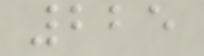225
